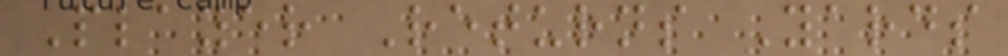Player Returns Yards
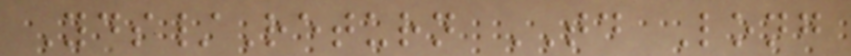Yds/Return TD Long
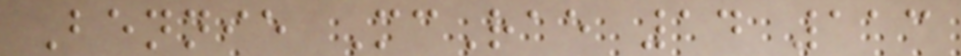Bennie McRae 14 113
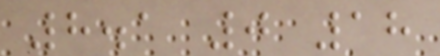8.1 0 18
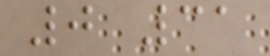0 31
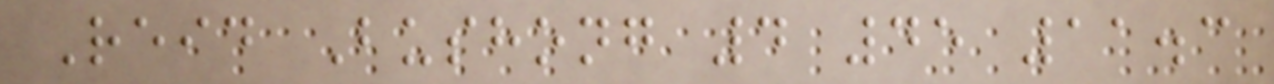Reid Bushong 4 45 11.3
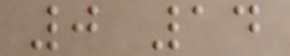0 14
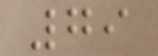79
